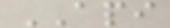API
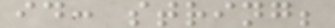id: string;
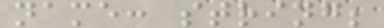name: string;
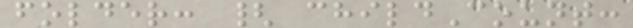folder: { childCount:
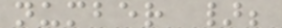number };
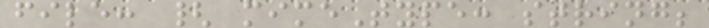file: { mimeType: string;
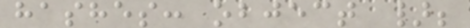hashes: object };
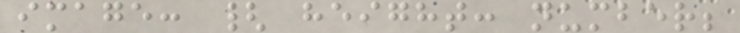image: { height: number;
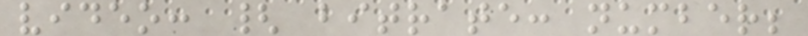video: { bitrate: number;
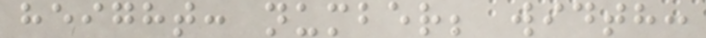height: number; width:
